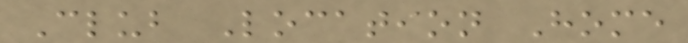Club Location Home
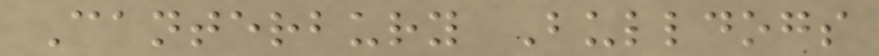Canterbury Bulldogs
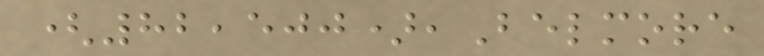(82,500),Belmore
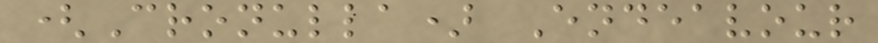(Cronulla) Endeavour
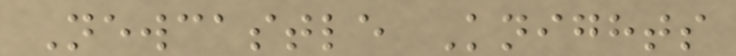Newcastle Knights
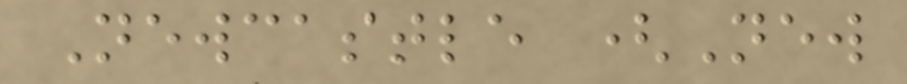Newcastle (New
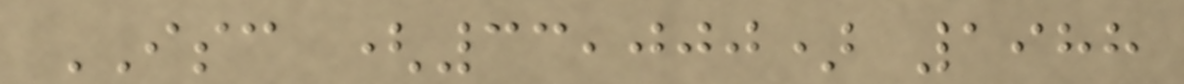ISC (33,000) 1988
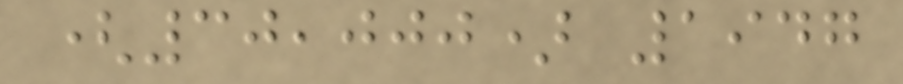(30,000) 1947
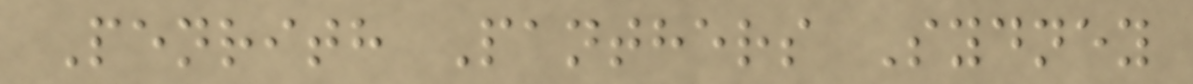Penrith Panthers Sydney
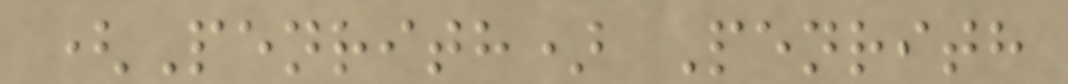(Penrith) Penrith
